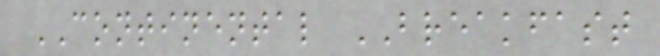CONTINENTAL BREAKFAST
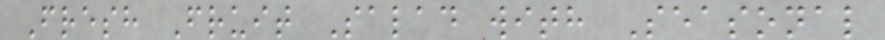Fresh Fruit Salad with Seasonal
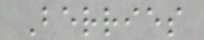Berries
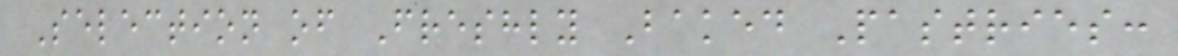Selection of Freshly Baked Pastries:
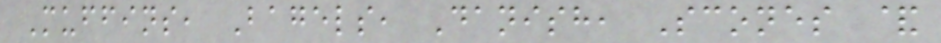Muffins, Bagels, Danish, Scones &
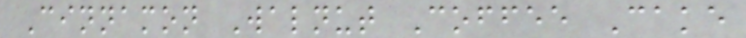Cinnamon Walnut Coffee Cake
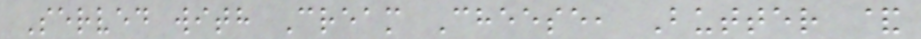Served with Cream Cheese, Butter &
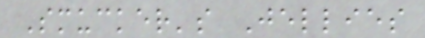Smucker's Jellies
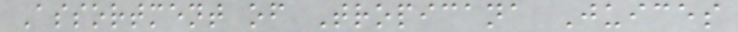Assortment of Tropicana Juices
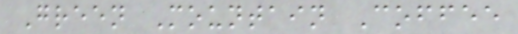Green Mountain Coffee
